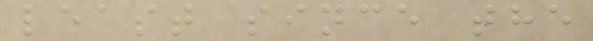least since the
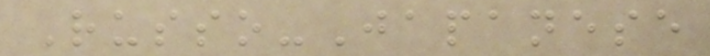Russo-Japanese
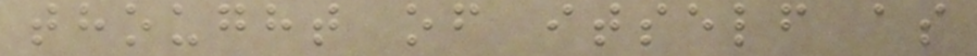thought of itself as
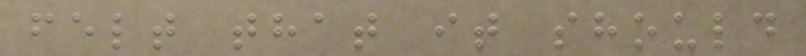felt that it should
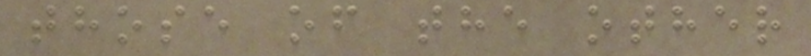those of the other
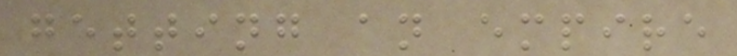getting an empire
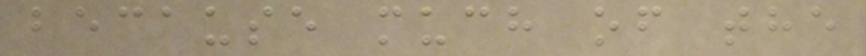because much of the
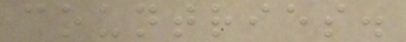countries.
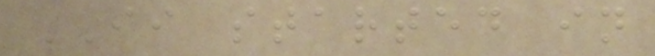II started in
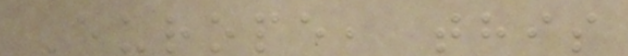Europe, this
